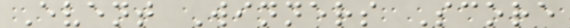Event Winners Score
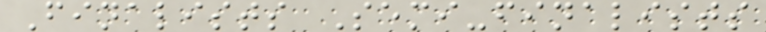Finalists Semi-finalists
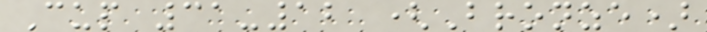Cup 31-12 (Bronze)
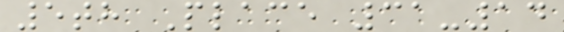5th Place 31-14
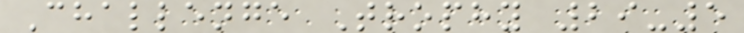Challenge Trophy 29-5
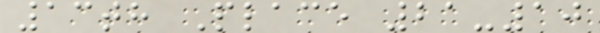13th Place 21-10
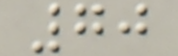70
